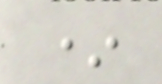*
